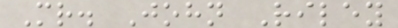Mr. John Riley
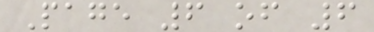Page 6 of 6
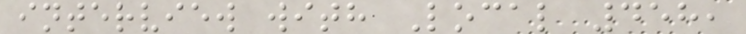interview with Local 458,
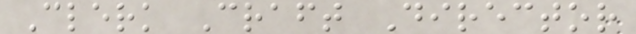Clerk Craft Director
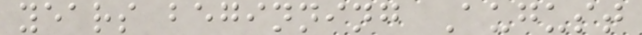years beginning August
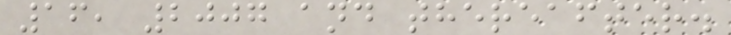16, 2007 and thereafter.
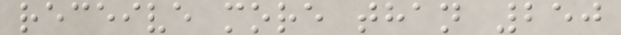receive more than 250
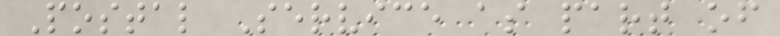Postal Service as part of
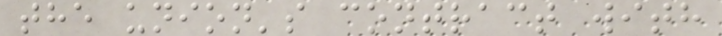the union's contract with
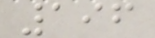196
